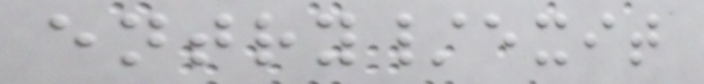entry/exit
